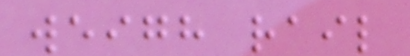weigh rail
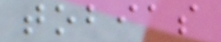tobias
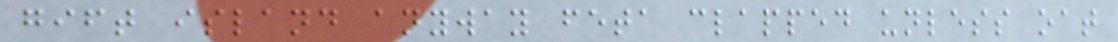gift island anyway feta clapped unless oat
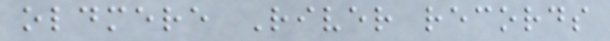oldmere River records
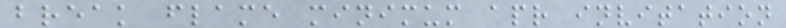break flame minimum apr invitation
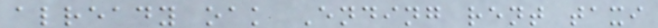already oak Ending rent taxi
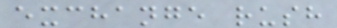exchange rush
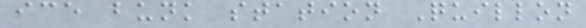ice bunk station Quillon
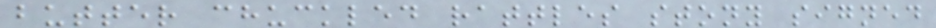butter chuckled rattles stony signed
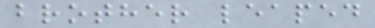brother leaped
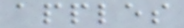apples
